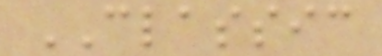CLASSIC
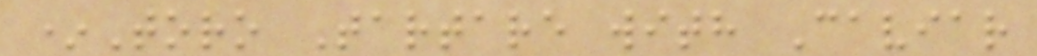*Toro Tartare with Caviar
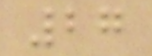27
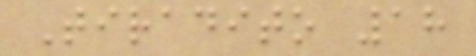Tiradito 18
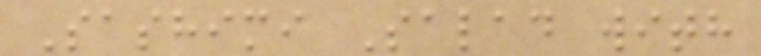Sashimi Salad with
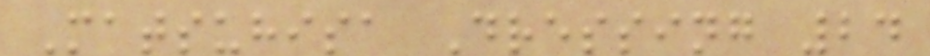Matsuhisa Dressing 24
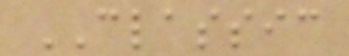CLASSIC
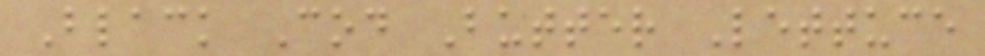Black Cod Butter Lettuce
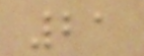21
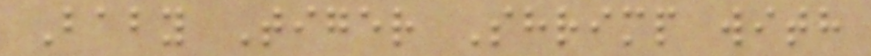Baby Tiger Shrimp with
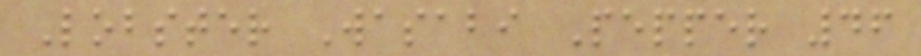Lobster Wasabi Pepper 46
